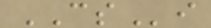CSi
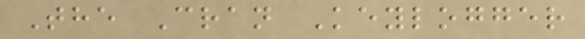The Cran Keylogger
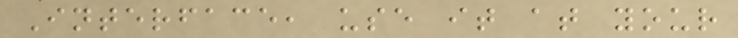Interface, use it at your
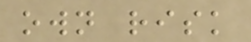own risk
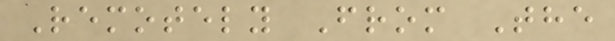Remotely From The
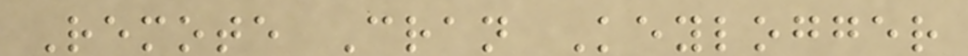Remote Cran Keylogger
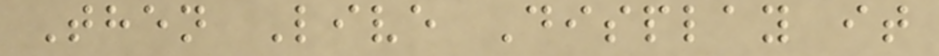Then Live Display it
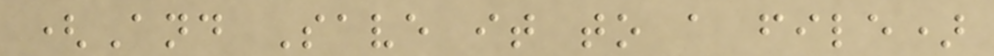(And Save it to a file)
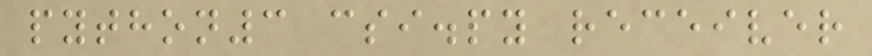python3 csi.py receiver
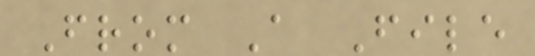From A File
